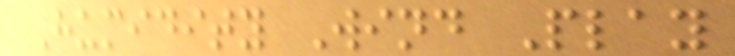Humidity Wind Play
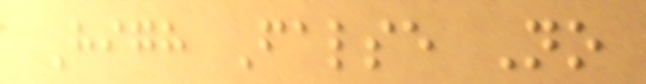High False No
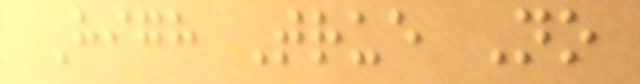High True No
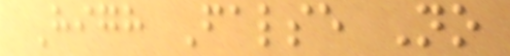High False No
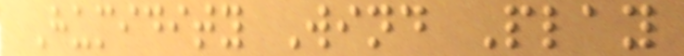Humidity Wind Play
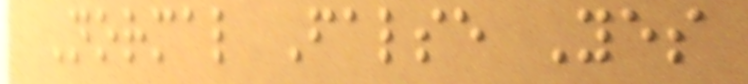Normal False Yes
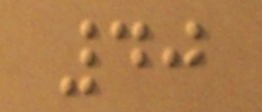40
